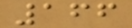166
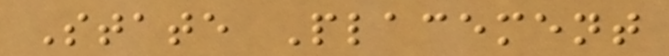State Placement
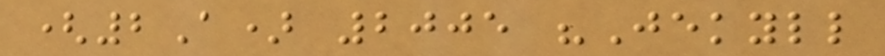(2A) 2005 "Jekyll
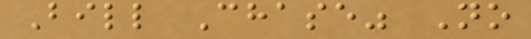Bill Chase" No
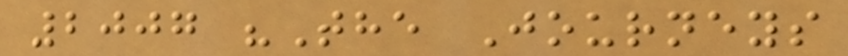2007 "The Journeys
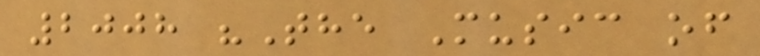2008 "The Music of
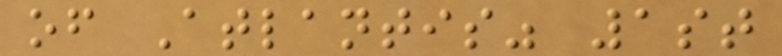of Atlantis" 1st
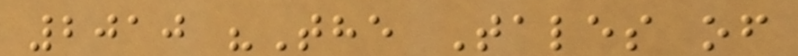2010 "The Tales of
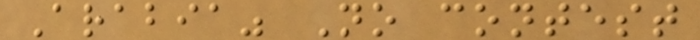Arabia" No contest
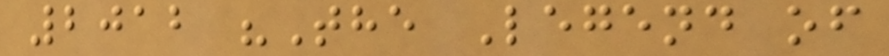2012 "The Legend of
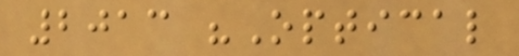2013 "Optical
